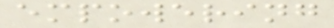empowering
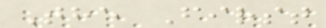The First
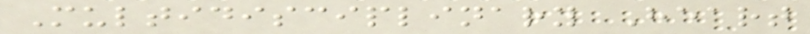Multidisciplinary Heart
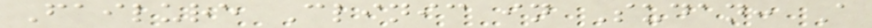Failure Clinic in Sudan: A
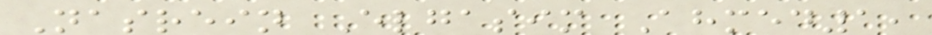Nasrein Elgasim Ahmed1,
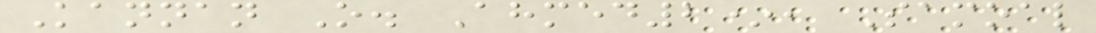Kannan O. Ahmed2*, Samoal
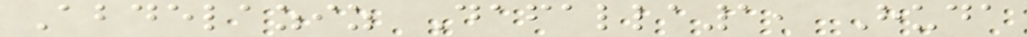Abdelaziz Dafalla1, Huda
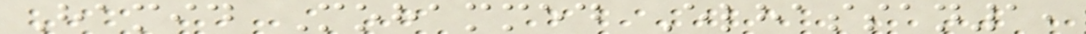Hamid Mohammed Elhassan1,
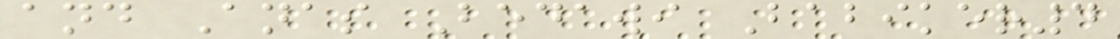and Anas Bedawi Babiker4
